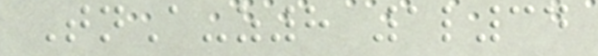TnA-z8 1l34
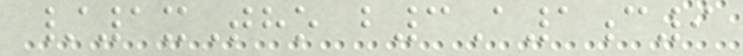/1xTho b3A1c9
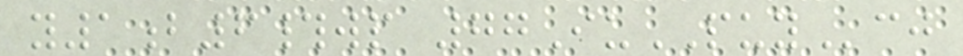y1b6#wp 77IuPUYcj
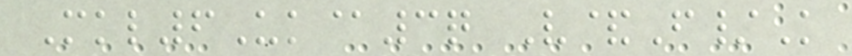Mkl6Uk@3q V&F/K
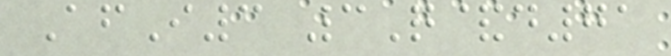AfI3 3Q&d71
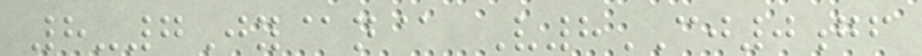8-7Jy@n@ V8CJ0gf
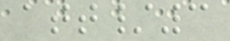att/3
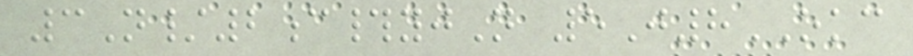3N/2c#yjN 5J8OKC
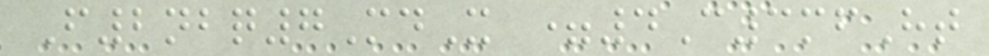F2nbq7MdX =4C3mfHt
